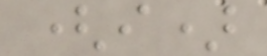(i)
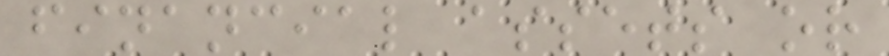financial assets or
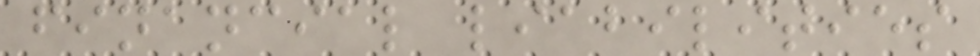financial liabilities
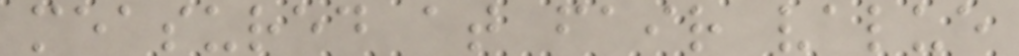measured at fair value
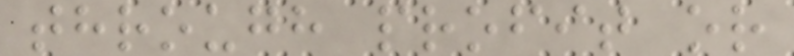through profit or
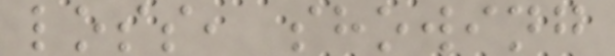loss, showing
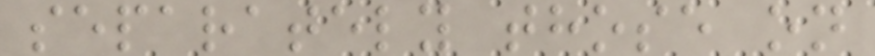separately those on
